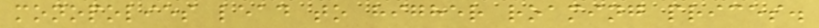monopolies lead to higher roaming prices.
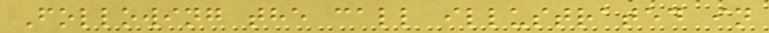Following the call illustrated in
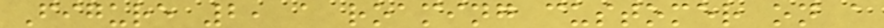Figure 2, a roaming customer on a
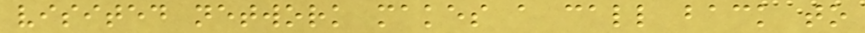visited network makes a call back to
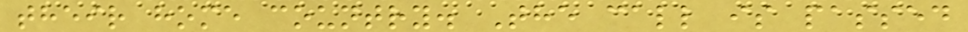their home country. The call is passed
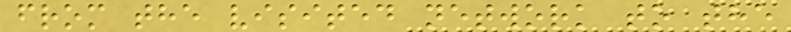from the visited network to the
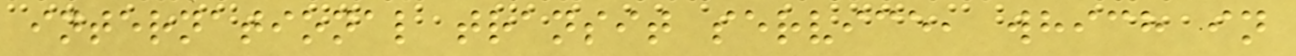international transit service, which in
